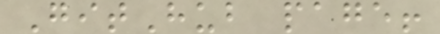GitHub page!
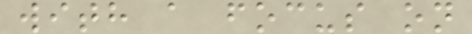with a focus on
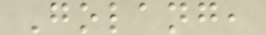Golang,
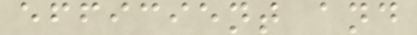efficient and
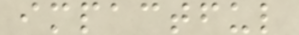impactful
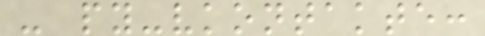- py-vkontakte:
